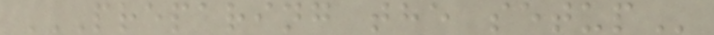PREPARING THE SETUP
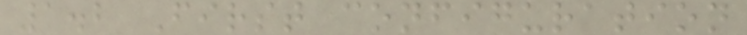1.2 First configuration
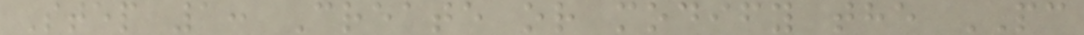Step 1: Create or modify the PC
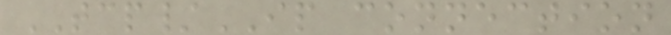TCP/IP connection
